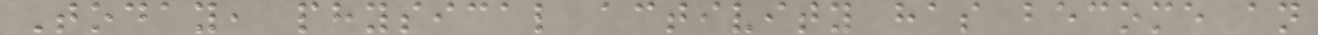Today, physical activity has become an
